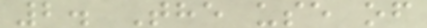2. The use of
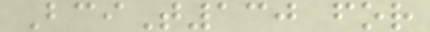BciT130 for
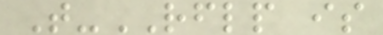T-RFLP is
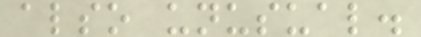also unusual.
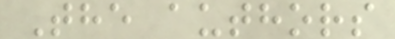The authors
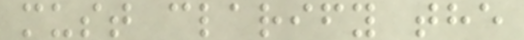must clarify the
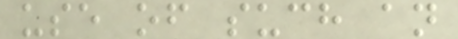use of such an
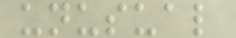unusual
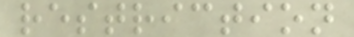restriction
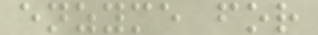enzyme for
